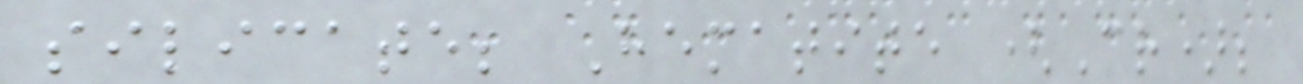silicate; Hematite (Cr);
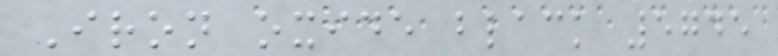Iron oxide black 5745
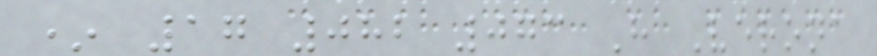* 17 082 073 H Verona
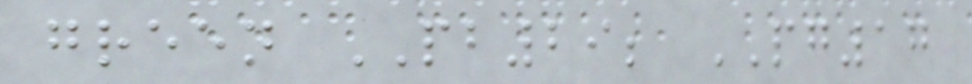green PB29; PG17
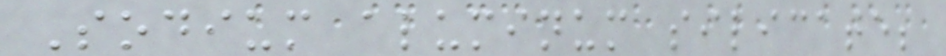Sodium aluminum silicate;
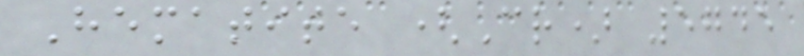Hematite (Cr) 5745
